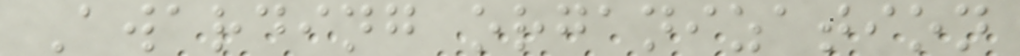Awarding organization
